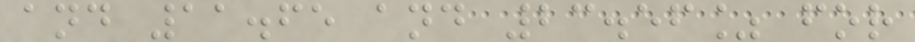and 11.65 and 23.56% for
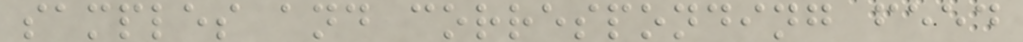samples and corresponding feed
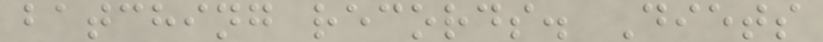batching records. Diets
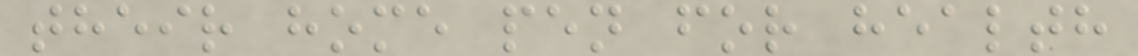their home pen for health
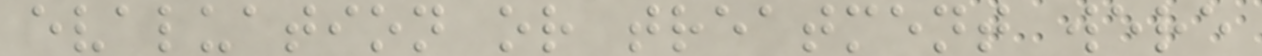evaluation or treatment were
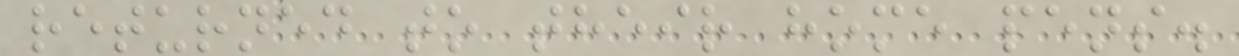returned to their home pens.
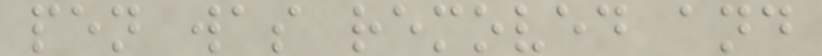pen was removed and
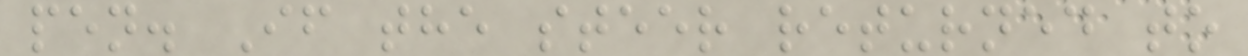pen. If the steer returned to
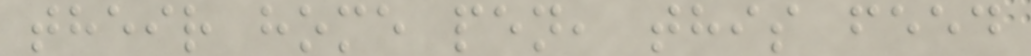their home pen, this feed
